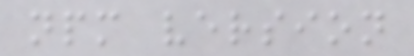npm version
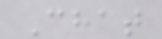Chat
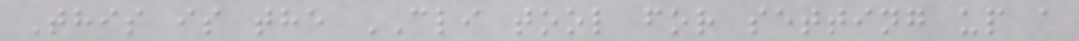This is the CLI tool for setting up a
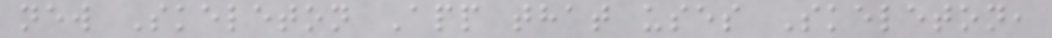new Skeleton App that uses Skeleton,
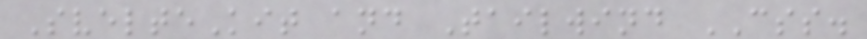SvelteKit and Tailwind CSS.
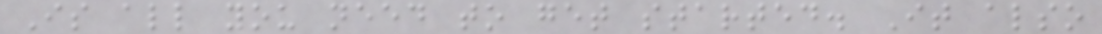Is all you need to get started. It also
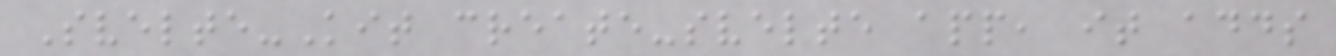Svelte-Kit create-svelte app, it adds
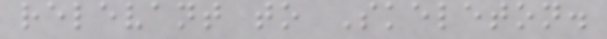relevant to Skeleton.
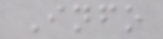Info
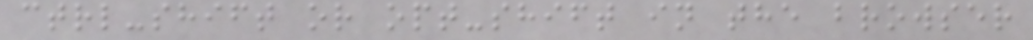ctrl-shift or opt-shift in the browser
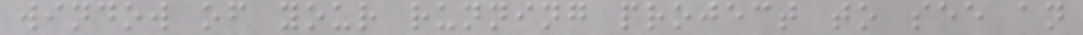window of your running project to see an
